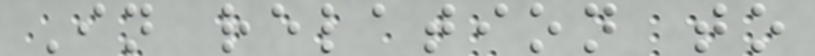In relation to
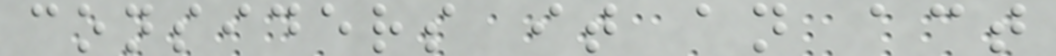considers it an act
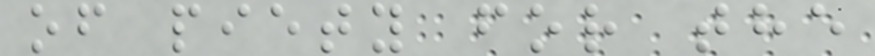of piety for the
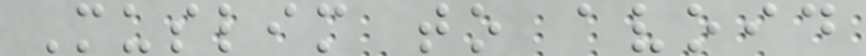Muslim to avoid
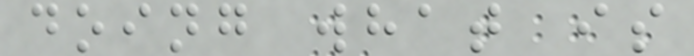doing what is
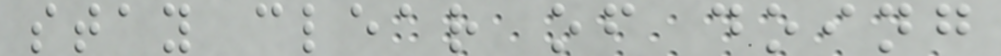stay clear of doing
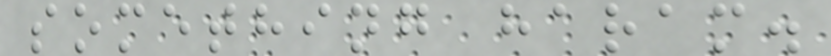something haram.
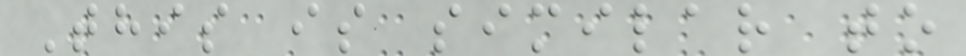This is similar to
